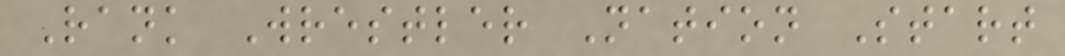Rank Wrestler Nation Start
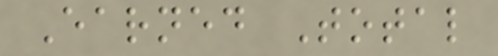Earned Total
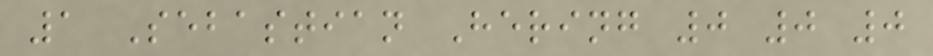1 Sebastian Hering 0 0 0
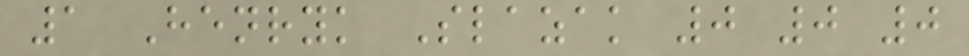1 Henryk Slazak 0 0 0
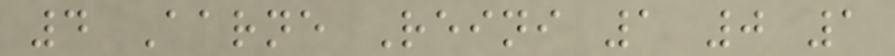4 Aarne Reini 1 0 1
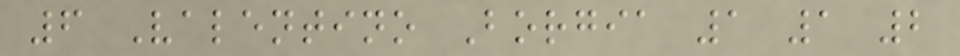6 Valentino Borgia 1 1 2
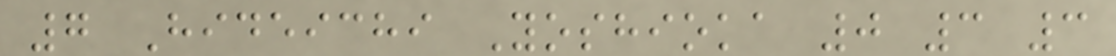7 Hideichi Yoshioka 0 3 3
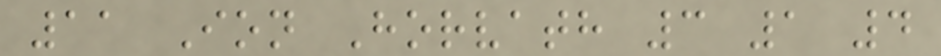11 Ion Horvath 3 1 4
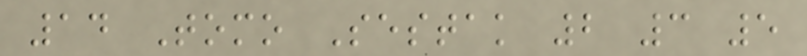14 Tomo Sestak 2 3 5
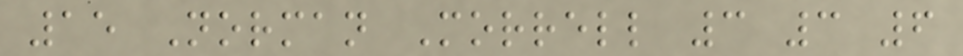15 Norman Morrell 3 3 6
